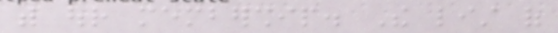with our membership. The list of
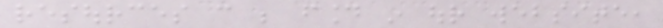resources can be found in our website,
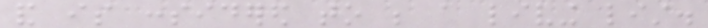and is considered to be a living list.
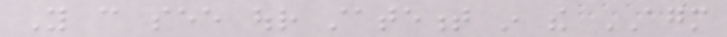You can see our statement in the AGM
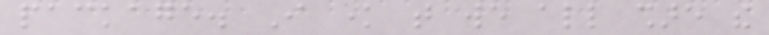package. I know that we all share the
